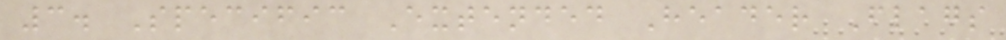3. Specific Extended Header Flags
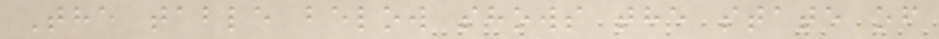The table below shows the state of
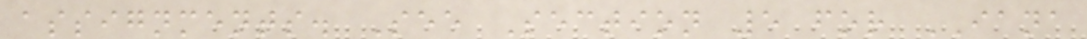assignments. See Section 5 for IANA
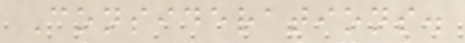Considerations.
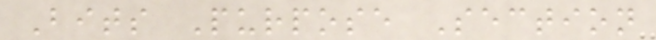Bits Purpose Section
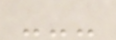---
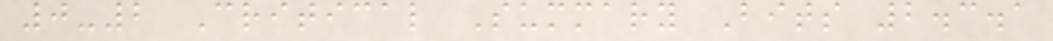0-2 Critical Summary Bits 2.3.1
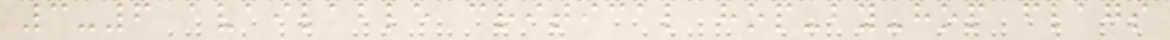3-6 available critical hop-by-hop flags
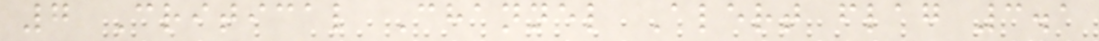7 Critical Channel Alert flag 3.1
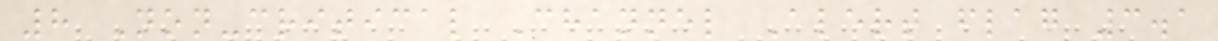8 Non-critical Channel Alert flag 3.1
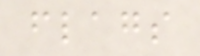flags
